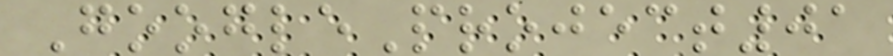GoogleProject01
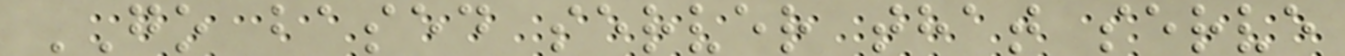GO based server that serve
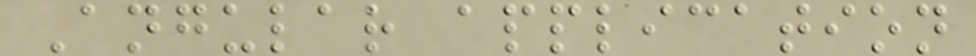Angular application
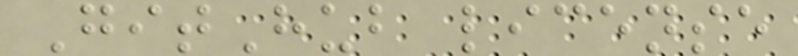GitHub license
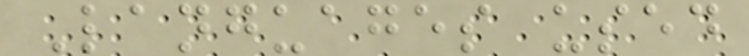Languages used
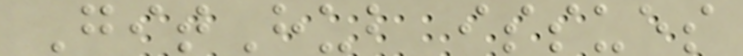GitHub issues
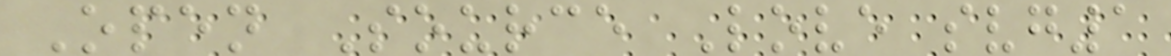Open Source Love svg1
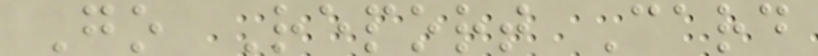Go Report Card
